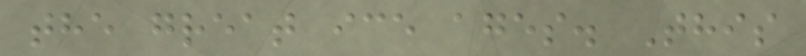the great ice ages. This
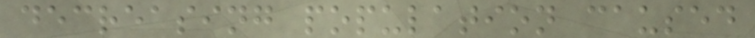decreasing population caused
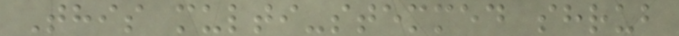This multi-stemmed shrub
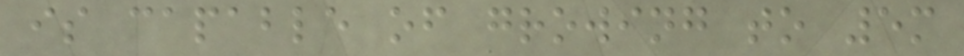is capable of growing to 5m
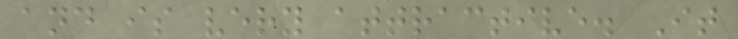and is very attractive. It
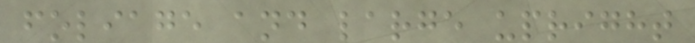foliage and large upright
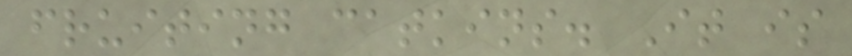fruiting catkins. It is
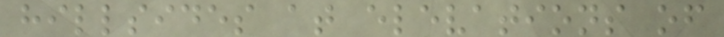hillsides at elevations of
